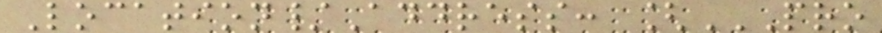Location/Address: [PRO
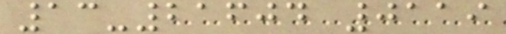13-21604 0119
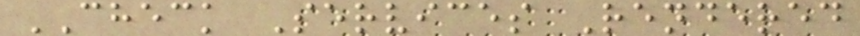CHECK Services Rendered
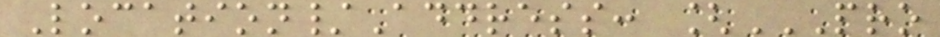Location/Address: [PRO
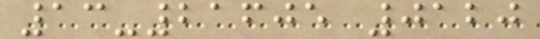13-21605 0120
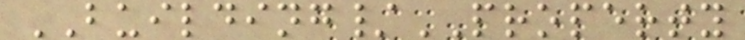BUILDING/PROPERTY
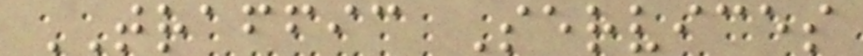TRAFFIC Services
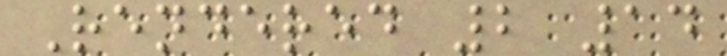Rendered 2 14
